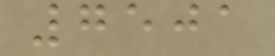7501
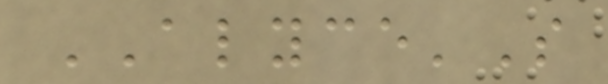ALYCE'S
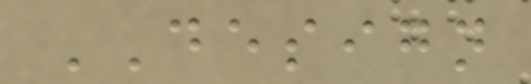DESIGN
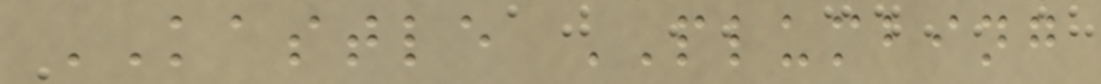KASTLE PLUMBING
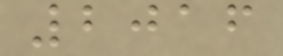2016
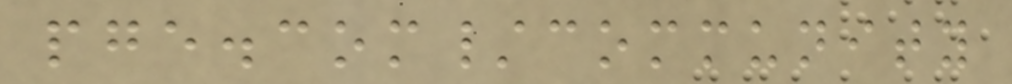pge.com/community
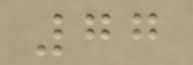77
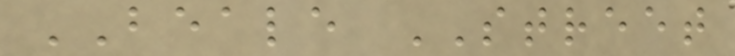BEALE STREET
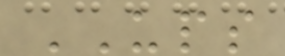UPS
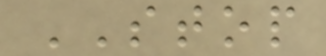STOP
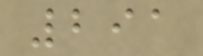291
